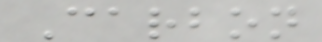Carbon
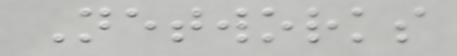Networks
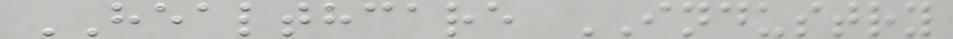HEALTHCARE INDUSTRY
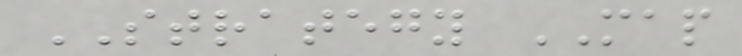STRATEGY MAP
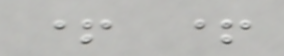+ +
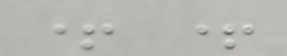+ +
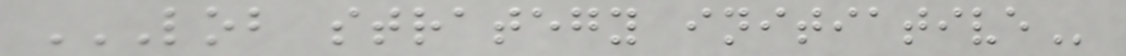LOB STRATEGY INITIATIVE
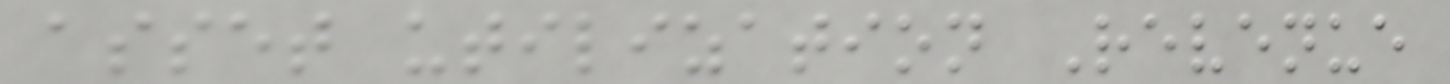asset utilization Revenue
